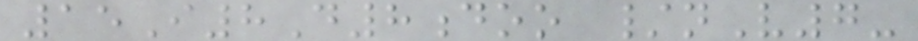15I8D8doo /nV7-
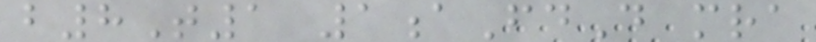b8T1 1aFdD mra
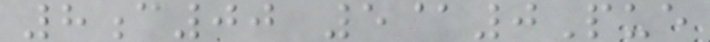8c00 5@0Pue
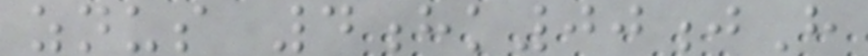znus 4hk00jH
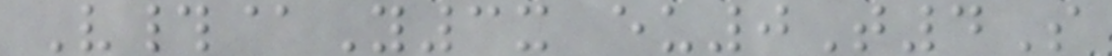V#@Y3x eu0T4S
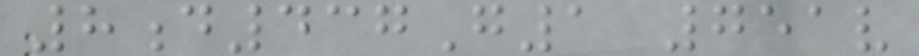8d437G1 751v
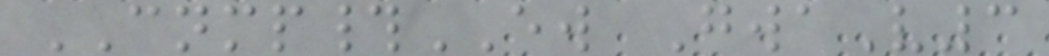CNMP#EW GwaV3
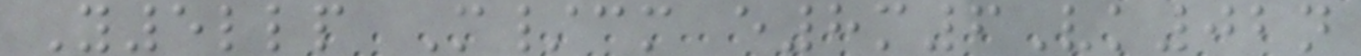Y5llp M/cm e8m6Vk02n
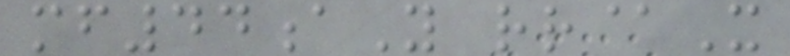mf44aY rr@X
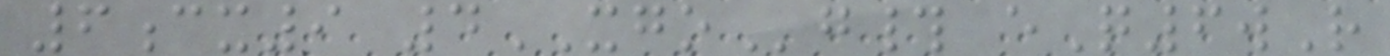6cx9 4XGOg# eQ6wR
